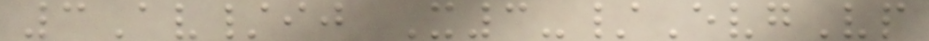3Av/ij X3-/EvgVp
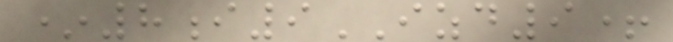*8i9IZD9+
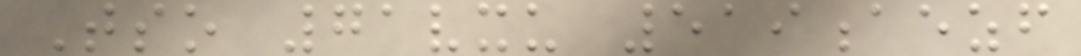Tso 71vxu 519aezf
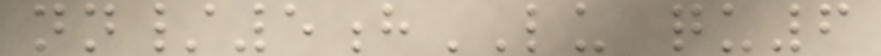nn/5hLU qu6
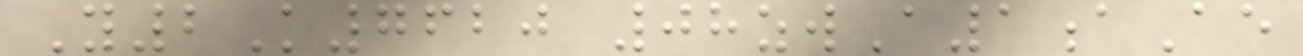Y2K7620 08zwA1aAe
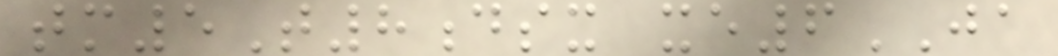tm5T8dsx xe6JA
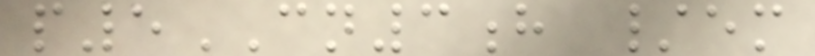p5CN3h /em
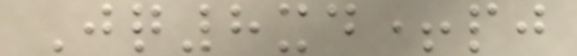Jq8xd+pj
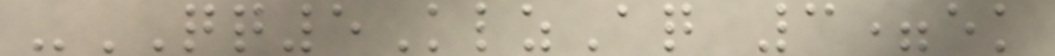-QQ5KlzAq 3=ek
